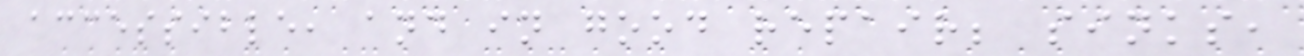accessible, and in good repair; sinks,
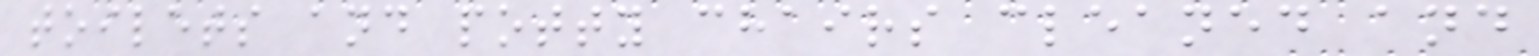toilets and potty chairs cleaned and
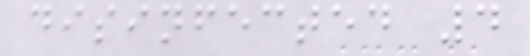disinfected 4
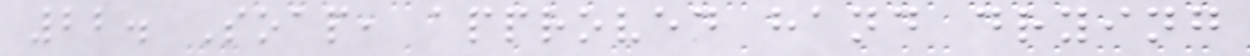22. Soap, approved hand drying
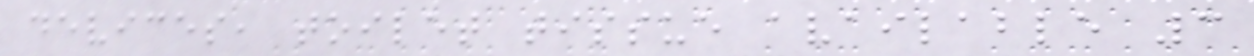devices, toilet tissue available 3
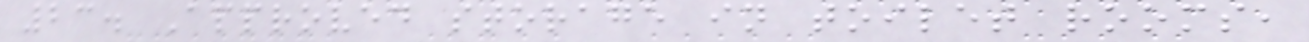23. Approved storage in toilet rooms,
